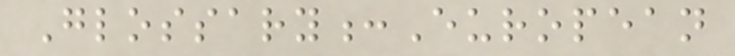Glossary:European
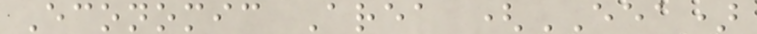Economic Area (EEA)
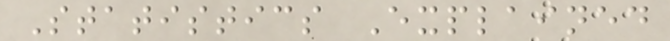Statistics Explained
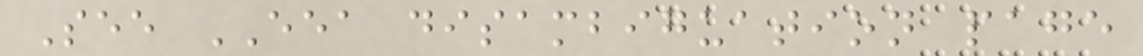See EEA disambiguation page
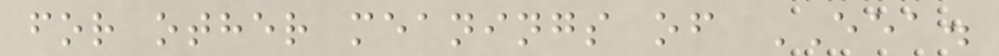for other meanings of EEA.
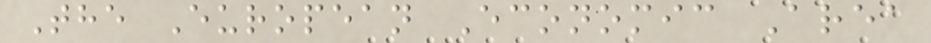The European Economic Area
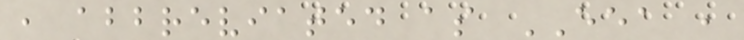, abbreviated as EEA ,
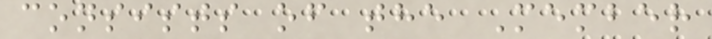consists of the Member
